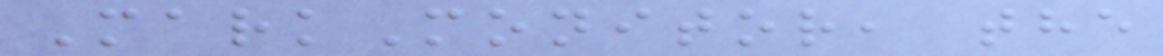MarkMonitor, the
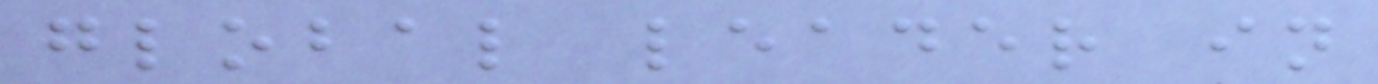global leader in
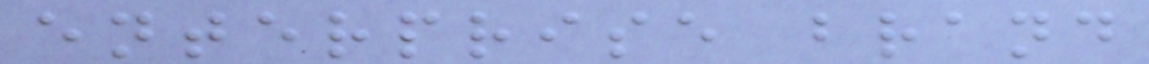enterprise brand
